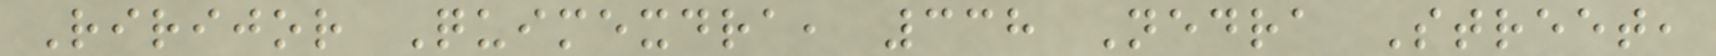Ririjor Quimexdra, 338 Nedra Street,
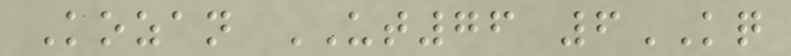Kozan UT76 6KQ
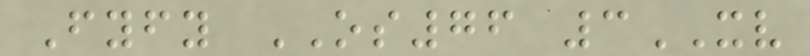Fyfy OS76 3XV
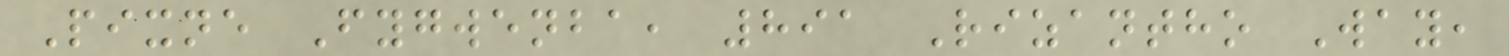Pixne Fygwenba, 891 Rizantho Way,
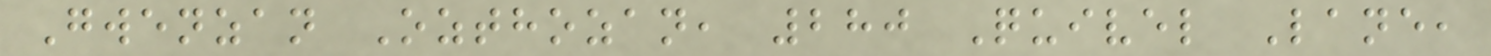Gwenzan Ozthozan, 280 Quivel Lane,
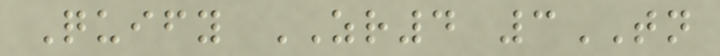Quify ZR4 3TN
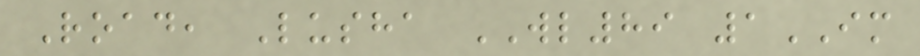Road, Lusha WL89 1IM
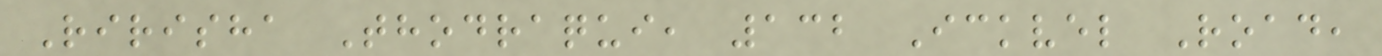Ririsha Thodraqui, 132 Ickvel Road,
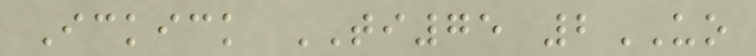Ickick TI75 2UO
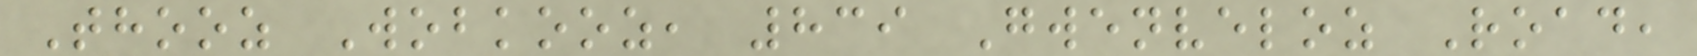Thooz Wobkooz, 839 Gwenveloz Road,
